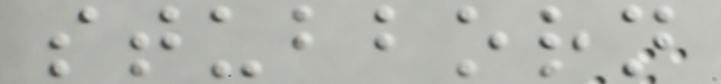stubborn
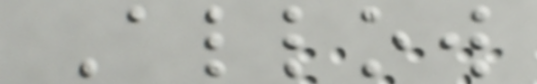Allow
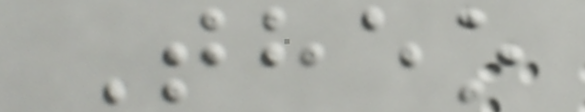Theo
